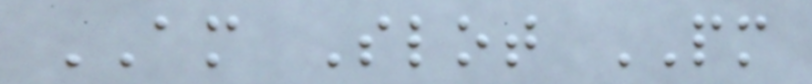AM Slot PM
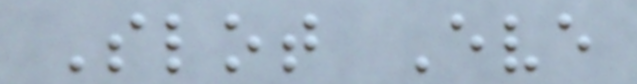Slot Eve
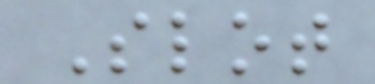Slot
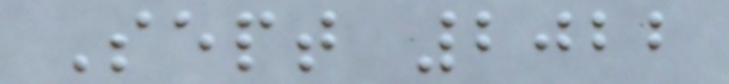Sept 2022
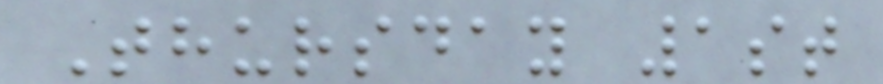Thursday 1st
